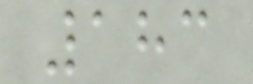183
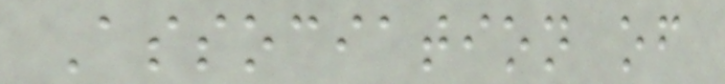Association of
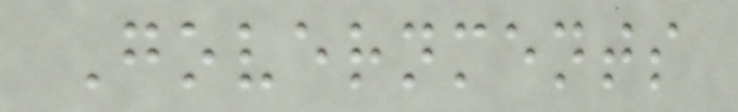Governments
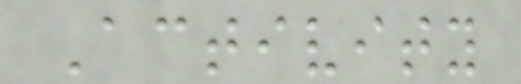Activity
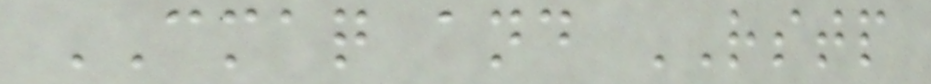CMAQ and RSTP
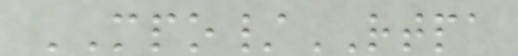MPO/RTPA
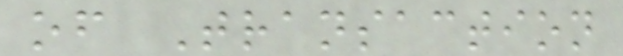of Transaction
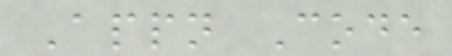Appn Code
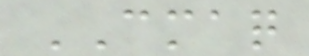CMAQ
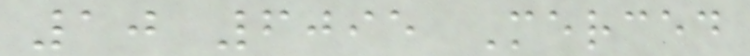10 6095 Merced
